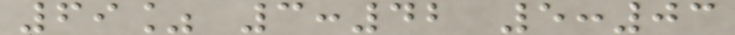69% 3:42 5:03
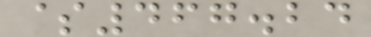$467.24
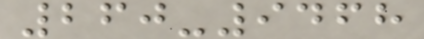260-9468
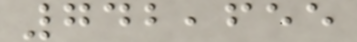742,655
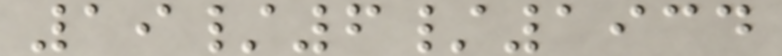19/6/1934
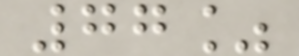77%
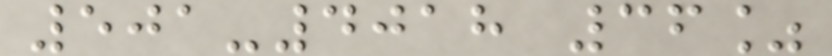501-4018 36%
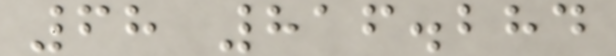68 816.284
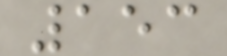153
